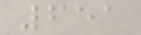651
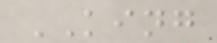KING
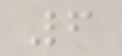6
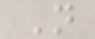N
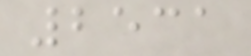2531
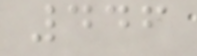446
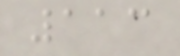113
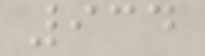934
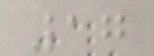17
